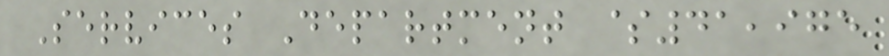Services Department $41,975
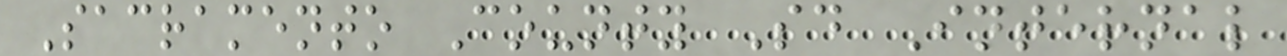Sacramento County Sd Internal
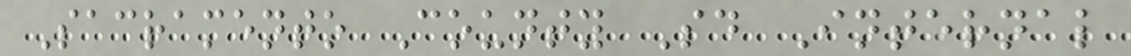Sacramento County Sd Internal
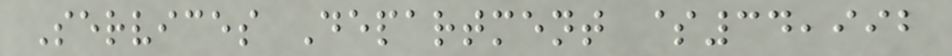Services Department $34,992
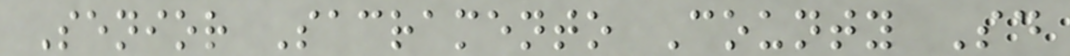Senior Sacramento County Sd
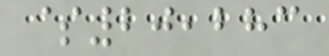$20,283
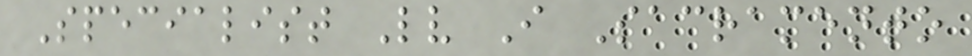Specialist Lv I Sacramento
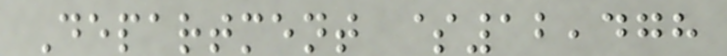Department $12,478
